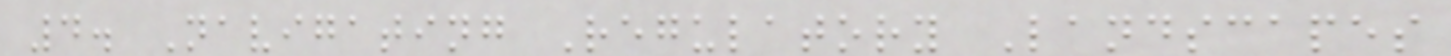4. Navigating Regulatory Landscapes
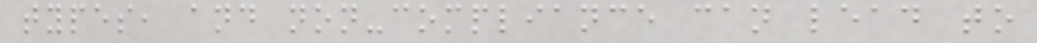types, and non-compliance can lead to
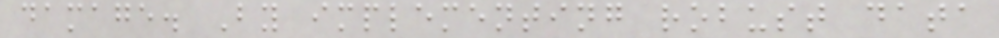damage. By implementing robust data
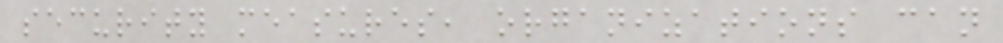security measures, organizations can
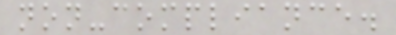non-compliance.
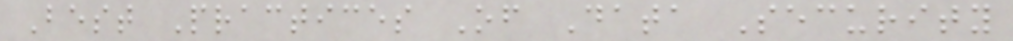Best Practices Of Data Security
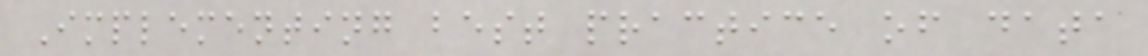Implementing best practice of data
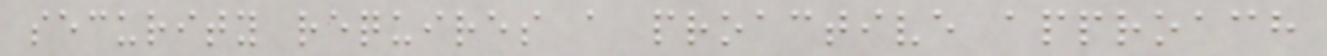security requires a proactive approach
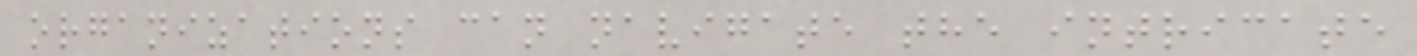organizations can navigate the intricate
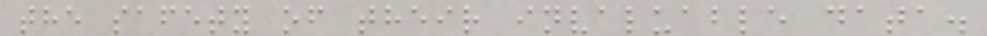the safety of their invaluable data.
